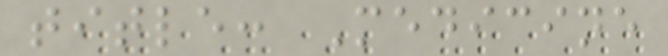title: Medicine
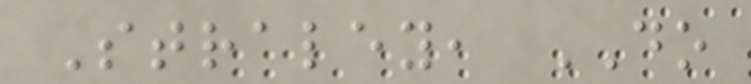Straley, DO
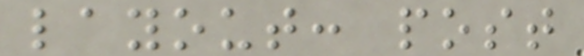layout: post
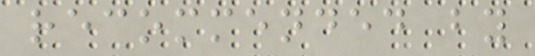recommended by
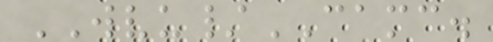WVU/CAMC.
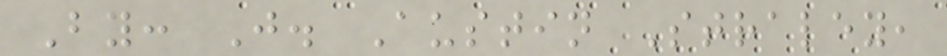By: J. Austin Straley,
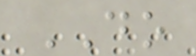DO
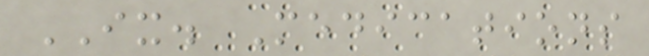IX. Medications
